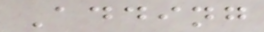Adding
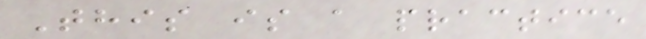This is a practice
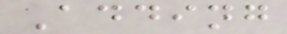Adding
